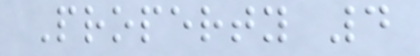Property 4
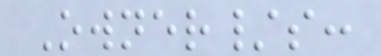Owner/s:
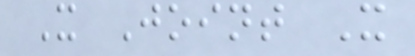X Joint X
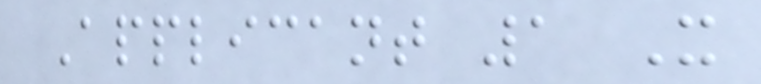Applicant 1 X
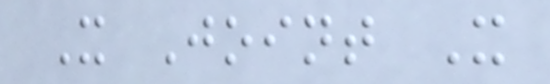X Joint X
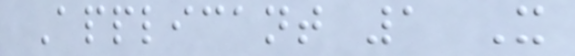Applicant 1 X
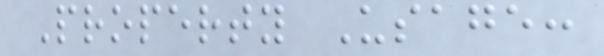Property Usage:
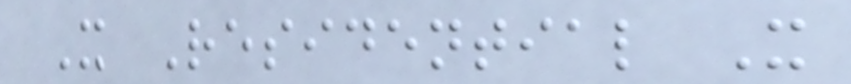X Residential X
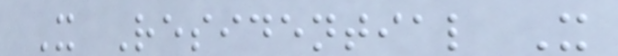X Residential X
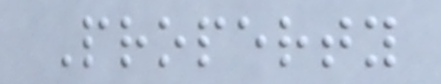Property
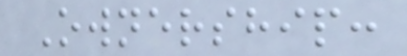Ownership:
